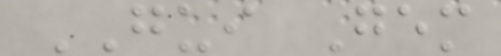GUI Gem
